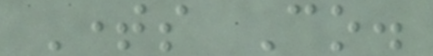Times Co.
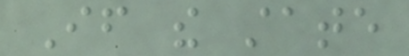If the state
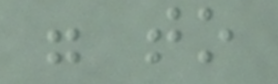were to
